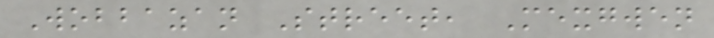Wobbazan Street, Mexgwen
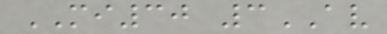MI30 3AV
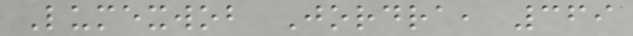Lumexwob Jordra, 369
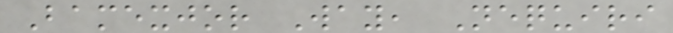Bamexjor Way, Nequiri
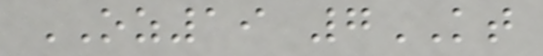OZ19 7KT
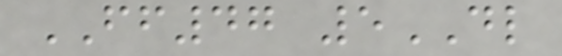FF47 5DL
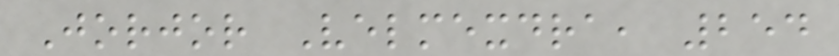Jorjor Velmexdra, 254
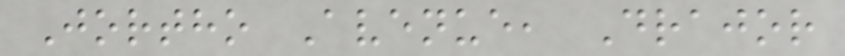Jortho Avenue, Drajor
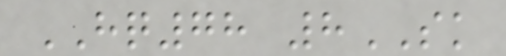HQ78 8SK
